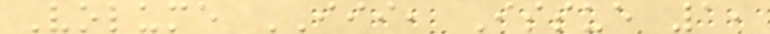Volume III, Issue 1,
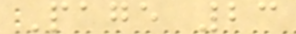Page 23
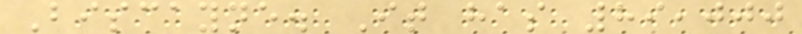Biscayne. It has 89,000
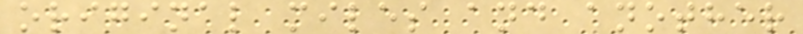original miles and another
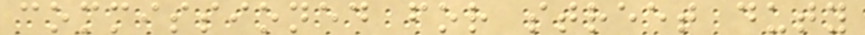commissioned for street duty
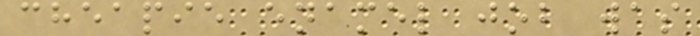cheapie enamel job was
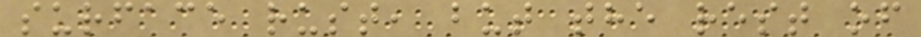surface rust, but the rest of
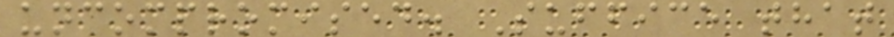uncompromised. Suffice that
